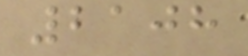2108
